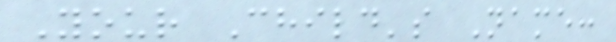Your Child's Name:
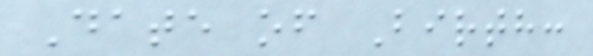Date of Birth:
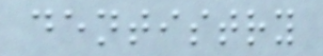dentistry
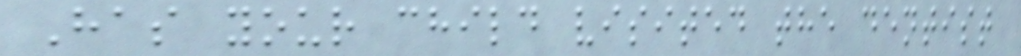Has your child visited the dentist
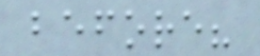before?
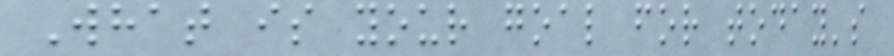What is your goal for today's
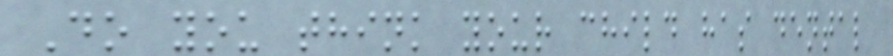Do you think your child has dental
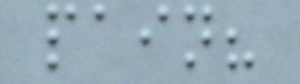pain?
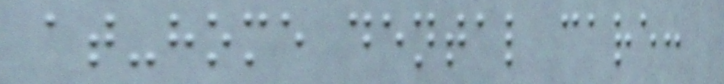at-home dental care:
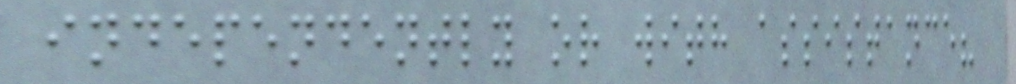independently or with assistance?
